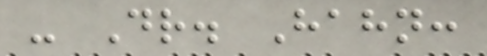- Dr. Hahn:
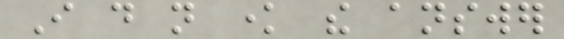I do not know the answer
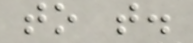to that.
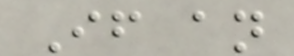If an
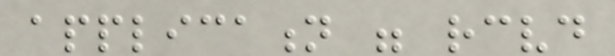application were received
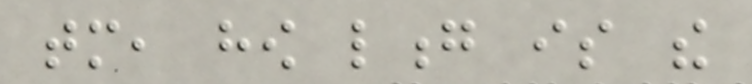tomorrow, how long is the
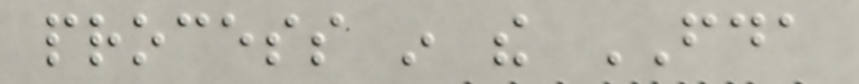process in the FDA
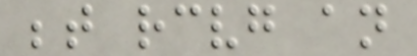between receiving an
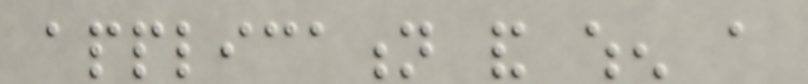application and when a
